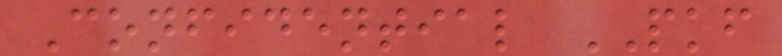Confidential PKF
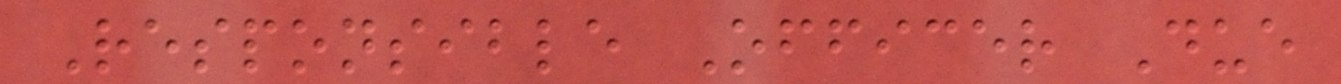Responsible Officer Due
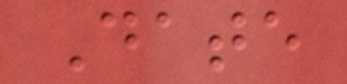Date
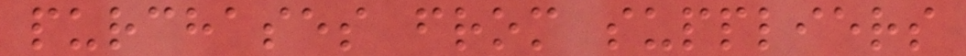purchases from suppliers
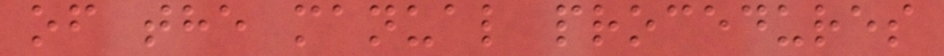of the manual procedures
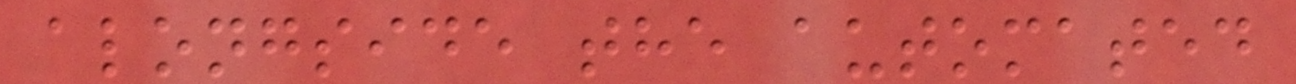alongside the automated
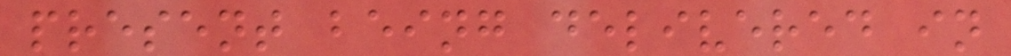present being delivered in
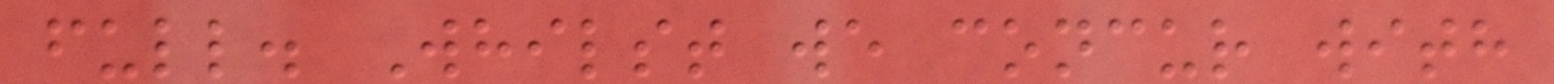full. Whilst we concur with
